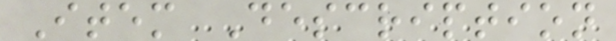Item Description
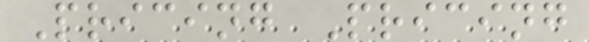Pricing Pricing
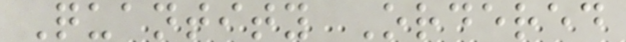Quantity Ordered
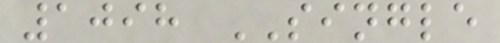1098 SINGLE
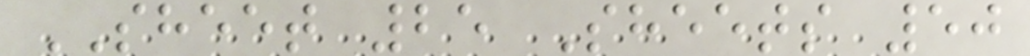SHEET 25 Sheets 50
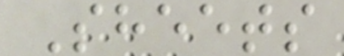Sheets
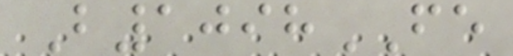B1098FE
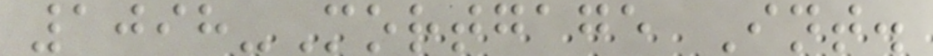1098-Mortgage Int.
